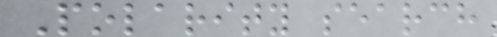Polarity search
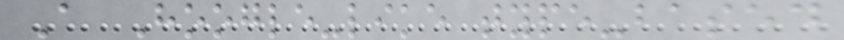A Hoogle-like type-based
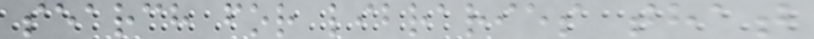search for libraries that
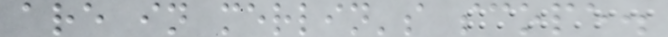are in merlin's scope.
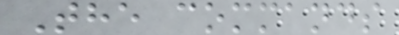The commands
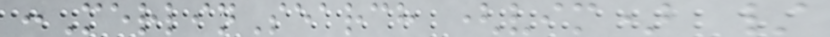:MerlinSearch (vim) /
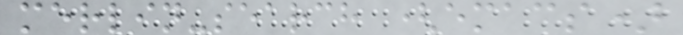merlin-search (emacs)
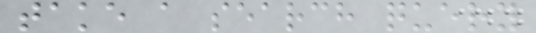take a search query
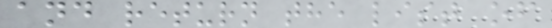and return the list of
